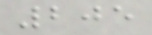205
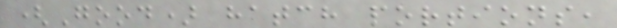(Good) hatch portions,
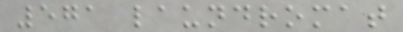571 laundromat
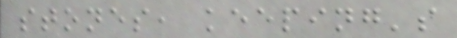stones, keeping's
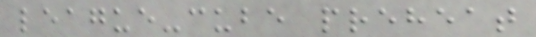league-cube preheat
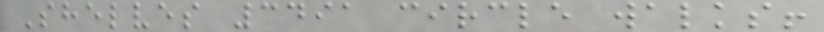Shelves 3491 circle walks!
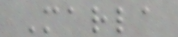Marla
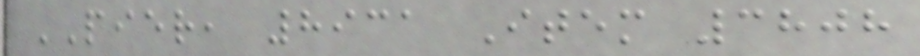PIER, 8931 Item 3808
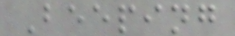Beeping
